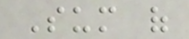Sum of
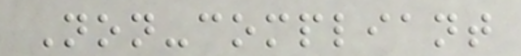Non-compliant
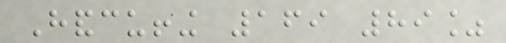Handcuffing 169 89%
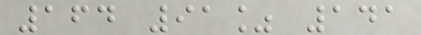164 91% 141
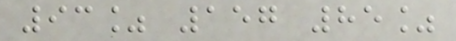93% 157 85%
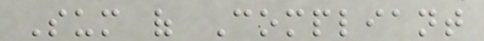Sum of Compliant
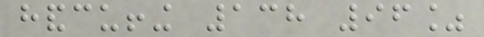handcuffing 138 96%
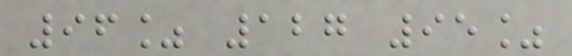96% 127 95%
